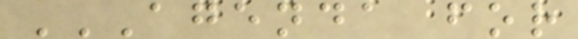AGENDA FOR
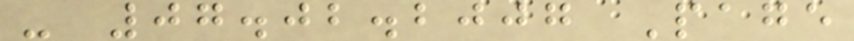- 07.02.2007 Page
